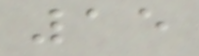15
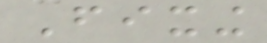Fixing
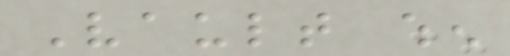Vault when
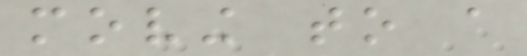moving to a
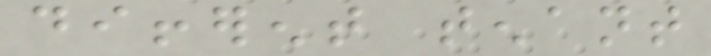different tenant
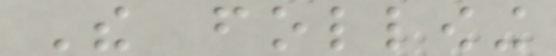The following
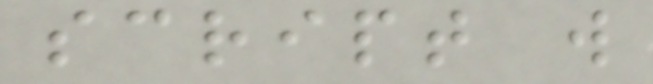script will
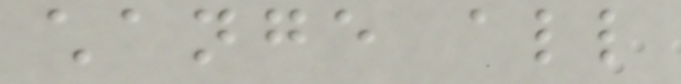change all
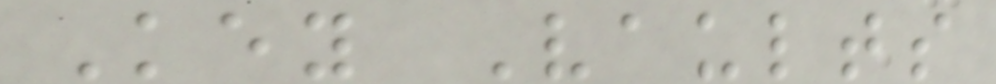Key Vaults
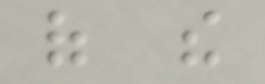of the
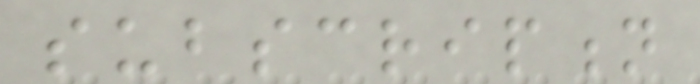subscription
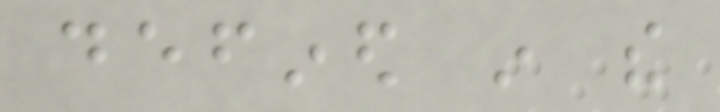defined in the
